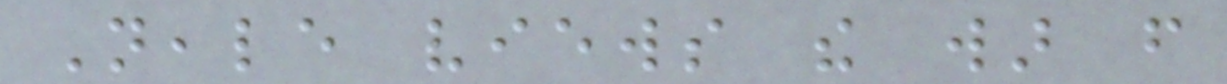Neale views the war from
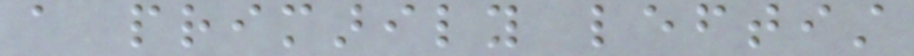a primarily leftist
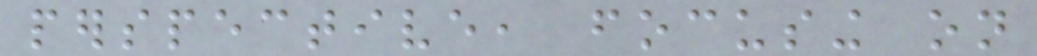perspective, focusing on
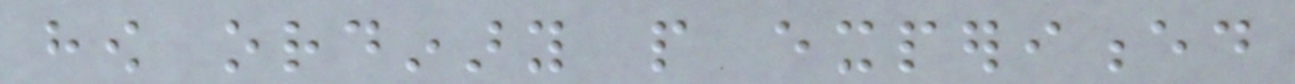how ordinary people experienced
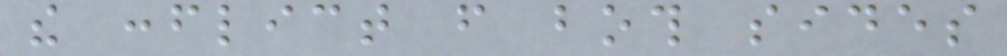the conflict from both sides
